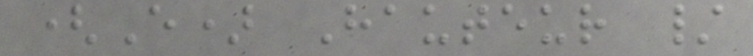(E) Hauteur /
